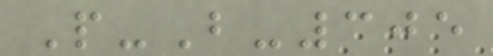P-B-305
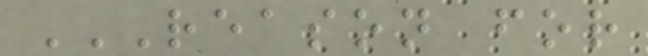REASON FOR
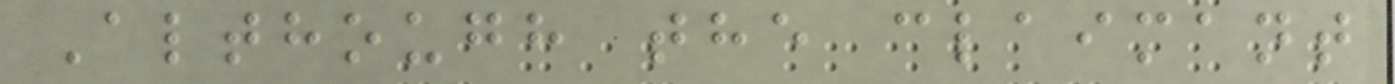Although the claimant
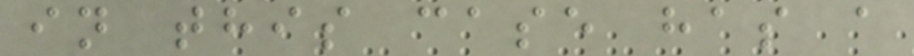in this case has a
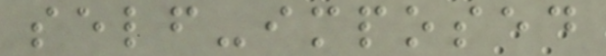self-imposed
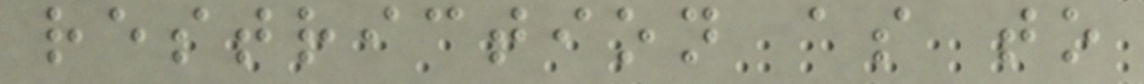restriction as to
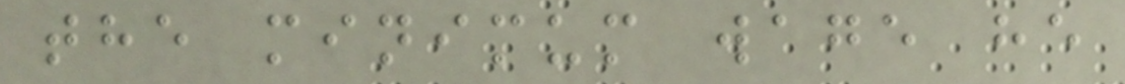the minimum wage he
